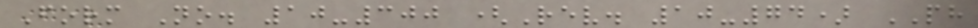Form No. 10-300 (Rev. 10-74) PH
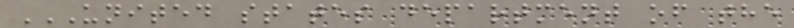UNITED STATES DEPARTMENT OF THE
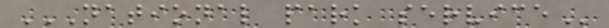NATIONAL PARK SERVICE
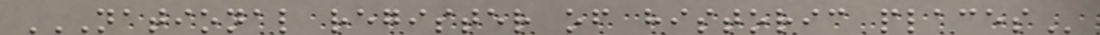NATIONAL REGISTER OF HISTORIC PLACES
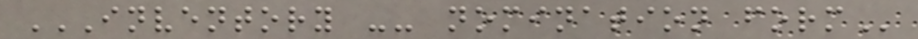INVENTORY -- NOMINATION FORM
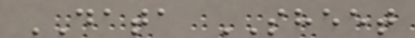DATA SHEET
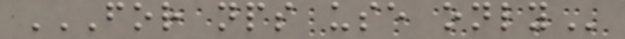FOR NPS USE ONLY
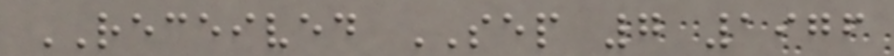RECEIVED SEP 7 1976
